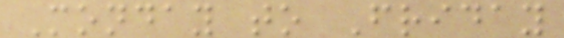Monday to Friday
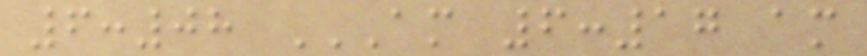6:08 AM 6:17 AM
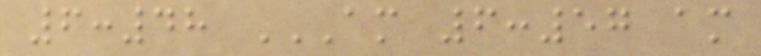6:48 AM 6:57 AM
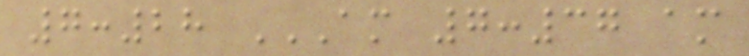7:28 AM 7:37 AM
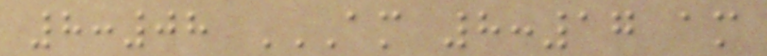8:08 AM 8:17 AM
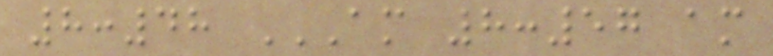8:48 AM 8:57 AM
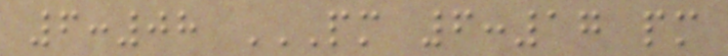6:08 PM 6:17 PM
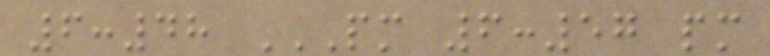6:48 PM 6:57 PM
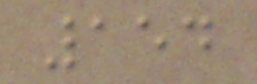154
